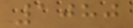1080
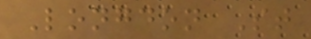Longdon St
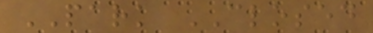PARK CLOSED
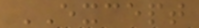EXCEPT
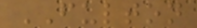FULTON
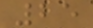25
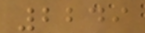2249
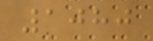1080
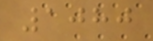1080
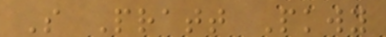S Pratt Pkwy
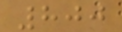800
